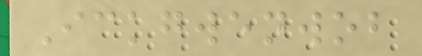Ickgwenwob
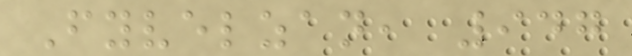Fyvelzan, 947
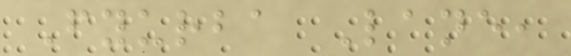Fyurba Lane,
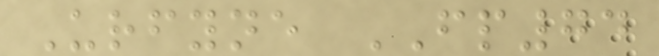Urfyne FP74
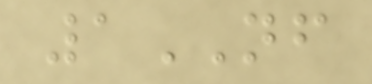1NF
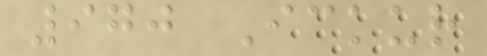970 Ickur
